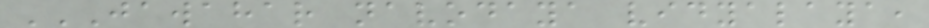JAWAHAR NAVODAYA VIDYALAYA,
